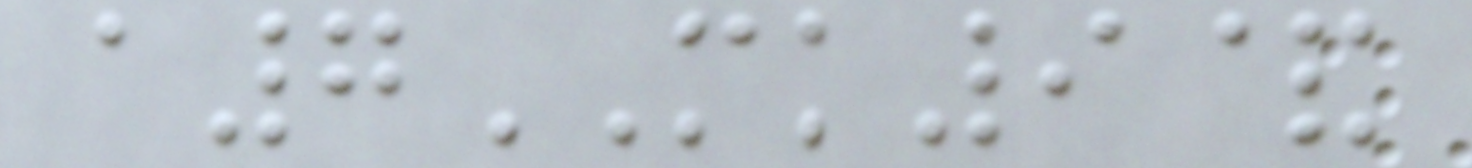a7MK9&
